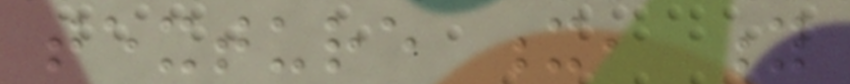texture x, y
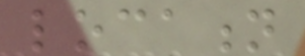location
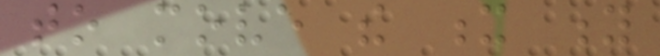to move the x y
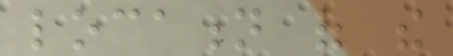location of the
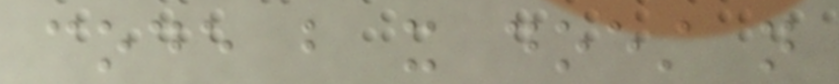code but it doest not
